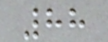88
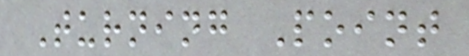Turning Point
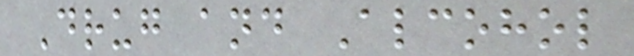Drug and Alcohol
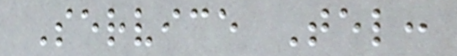Service Tel:
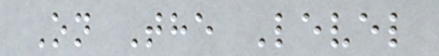On The Level
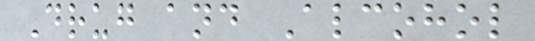Drug and Alcohol
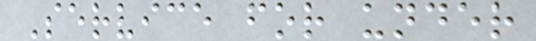Service for under
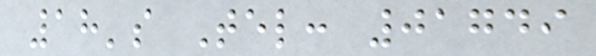18's Tel: 01749
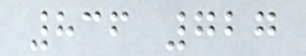836 727
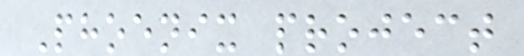Phoenix project
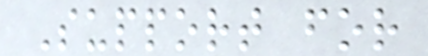Support for
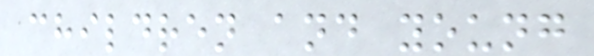children and young
